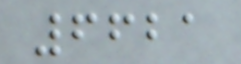6621
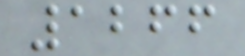1266
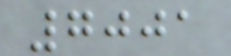7001
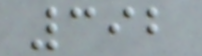392
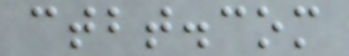ctbt.com
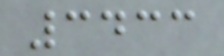3433
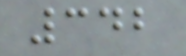342
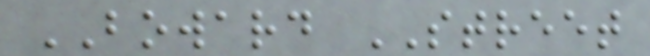BOWARD STREET
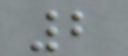2
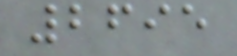2695
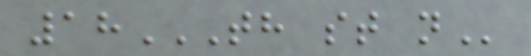18TH ST N
